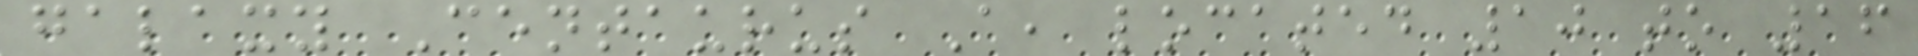galaxy Centaurus A, located 10 to 16
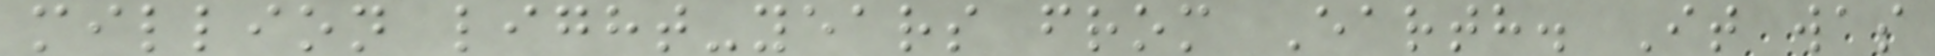million light-years from Earth. It was
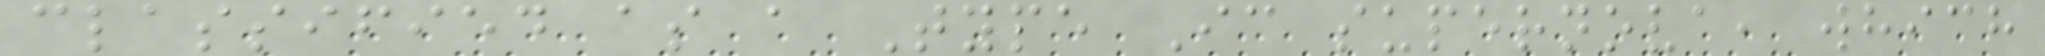classified as a Type Ic supernova, which
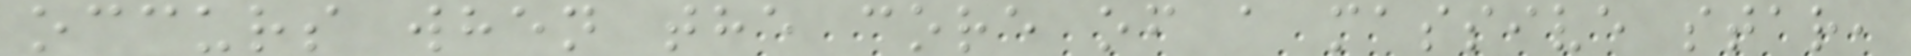occurs when the core of a massive star,
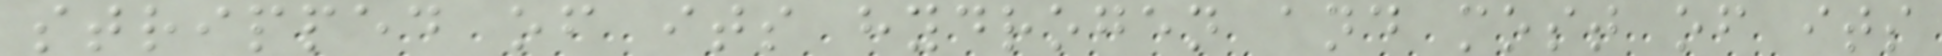stripped of its hydrogen and most of its
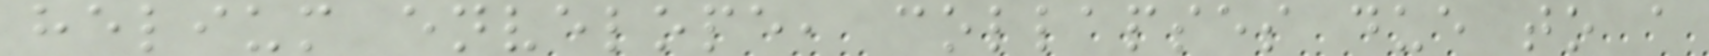helium envelope, collapses due to a
